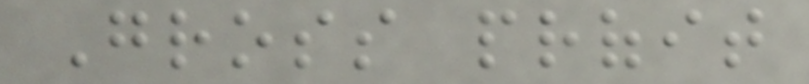Gross profit
